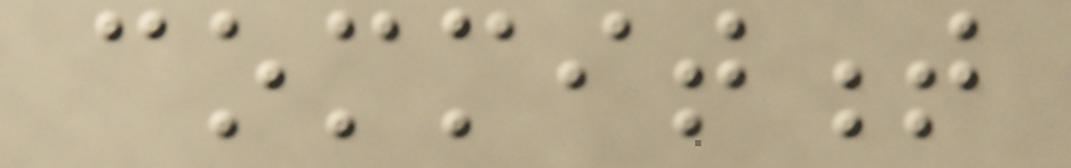commitment
